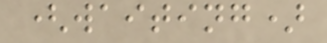(waiting)
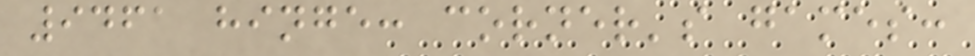9461 hinge: corner's games:
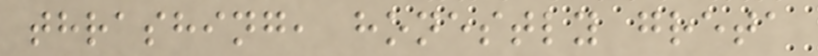thrashing, honestly greta
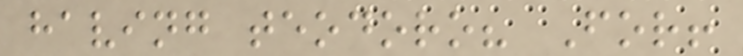having teodoro? For!
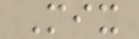Mix
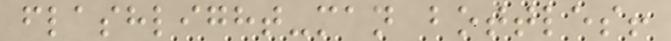flashlight-man bottles!
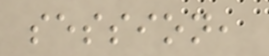session,
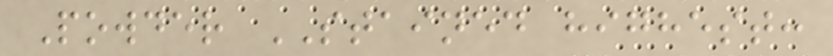Powder STAINED highest:
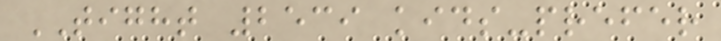TIGHT 2539 kids-prefer
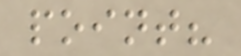point?
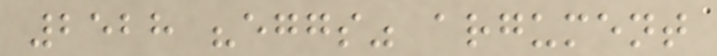2528 "eggs" argument
